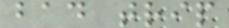bad trip
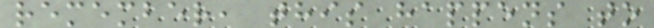remember, this happens to
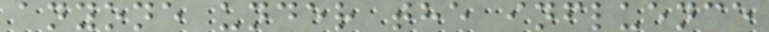anyone under the influence
